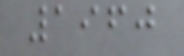1960
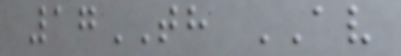17TH AV
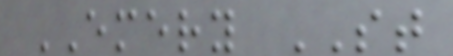EMERY ST
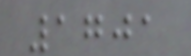1701
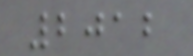2012
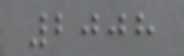2008
